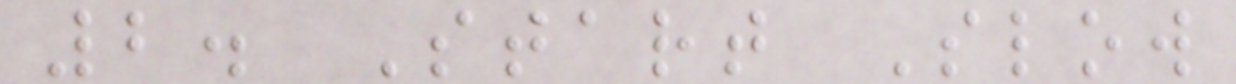2. Start Slow
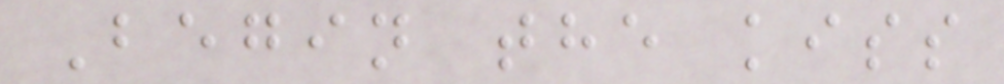Begin the kiss
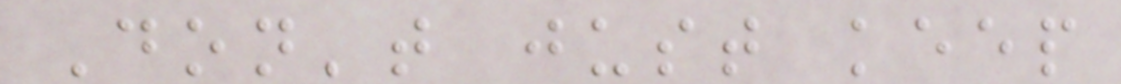Don't just keep
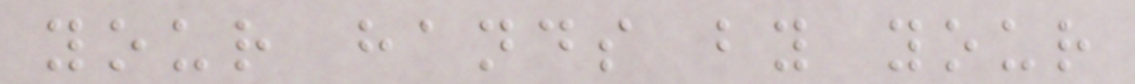your hands by your
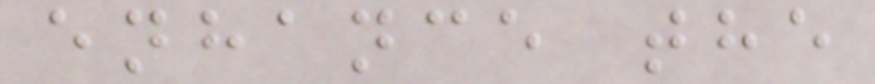enhance the
